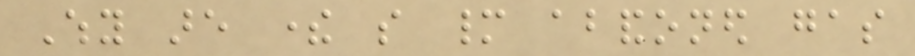Why are there so many abandoned gas
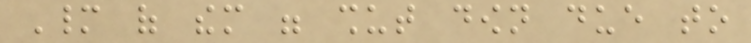Many of them were shut down due to
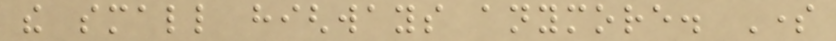the small highways anymore. Some
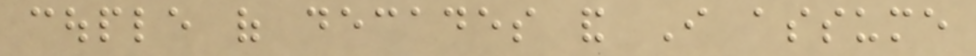couple of decades and I assume
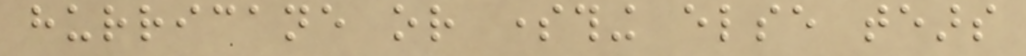hurricane or something else tears
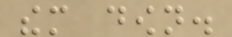them down.
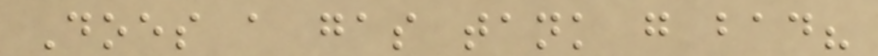Does a gas tank go bad?
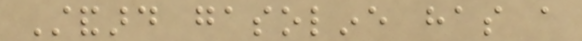Standard gasoline has a
